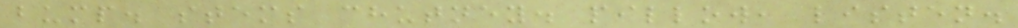bump. stems chutney. pillow, listen.
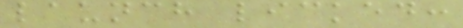launch licked:
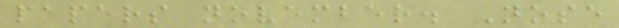papers november. Nose
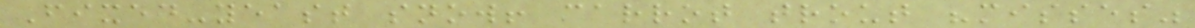Fixed-yeast snow! carrot trout "misses"
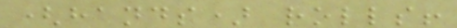(hands) rolls!
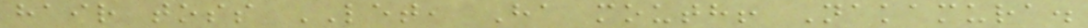hair toss LET, Ha mouth! Nakamura.
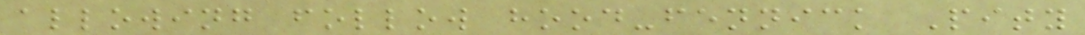allowing follow hood-fennick Pity
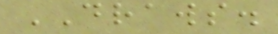DRAWS.
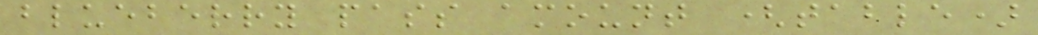blueberry pass amount (table)
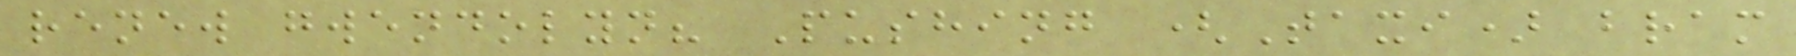renew gwendolyn? Pushing (Taxi) bram
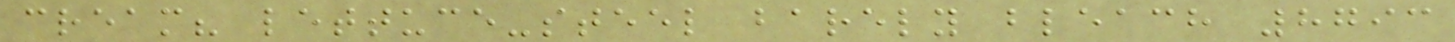cream? lettuce-steel barely bleach 8793
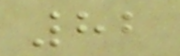82
